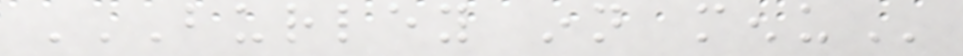BURLEY INN MENU
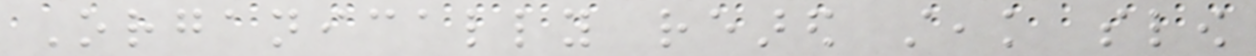Organically reared steak slow
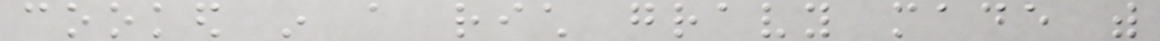cooked in a rich gravy made with
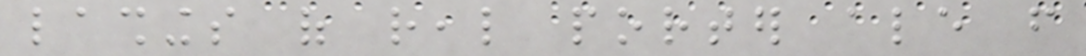lashings of real porter ale from
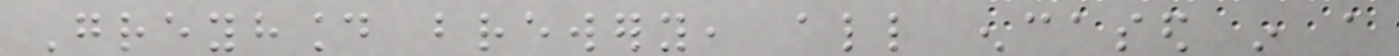Greyhound brewery, all encased in a
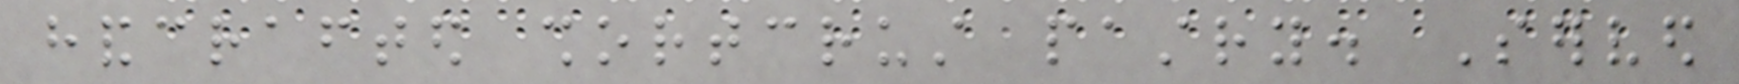handcrafted shortcrust pastry. Served
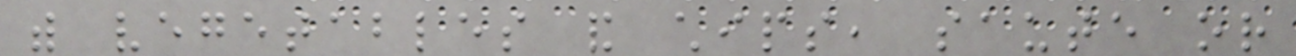with vegetables and chips, saute or
